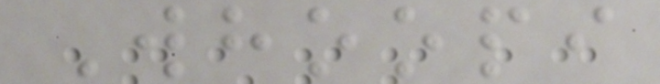Whoopi
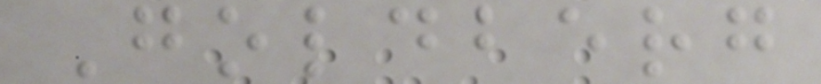Goldberg
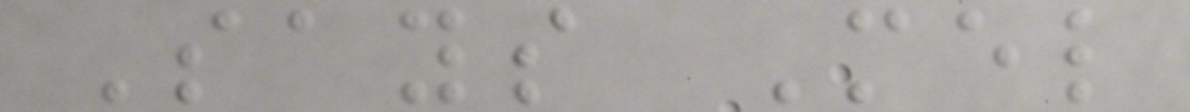Says Mel
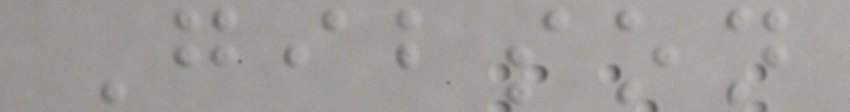Gibson
